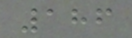186
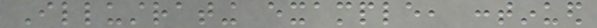Illustrating example, continued
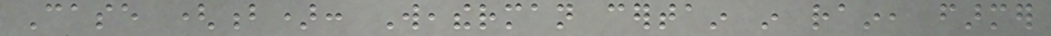Case (b): Weatherman certain in rain, farmer
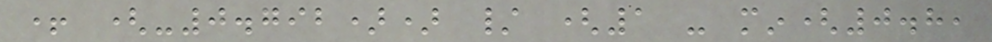+ (-0.792)) / (1 - min(0.8,
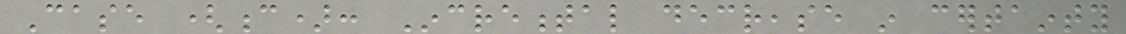Case (c): Incremental decrease in certainty
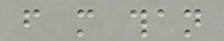from more than
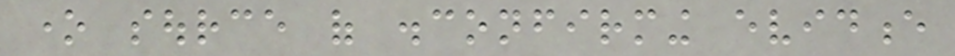one source of disconfirming evidence
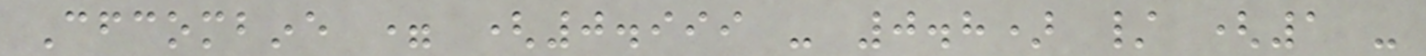Cfcombine = (0.999 - 0.8) / (1 -
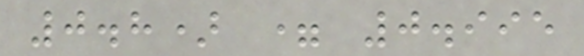0.8) = 0.995
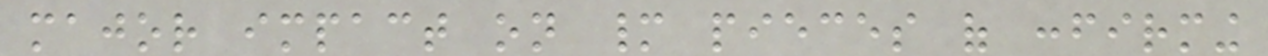major impact on many pieces of confirming
